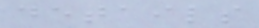details
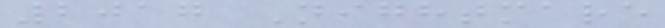2017 Nightmare
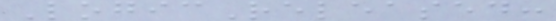LogicReleased:
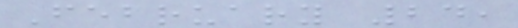February 24,
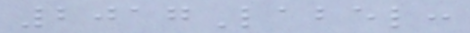2017Label:
